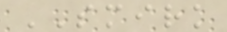SMIRK
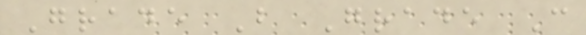Grade B Grade C
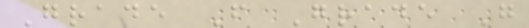Grade F Grade G
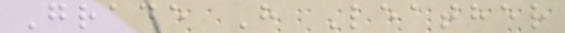Grade H Leather
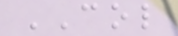COL
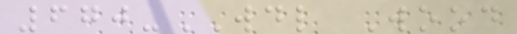670-WDL Wood
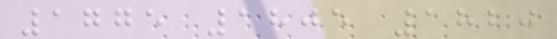1775 1805 1820
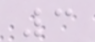3
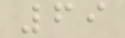69
